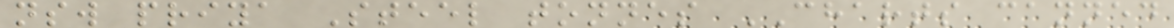nsw priya Steel tonnes CHARTS canned
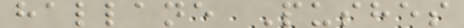hallane Pushes
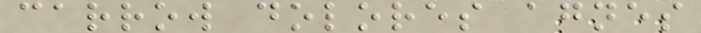carrow dolores agnes
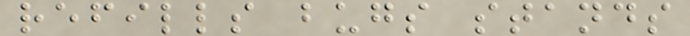refills bugs stands
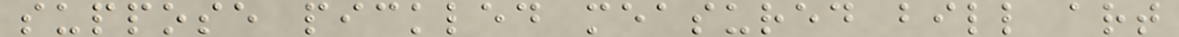suppose pickled measured bill art
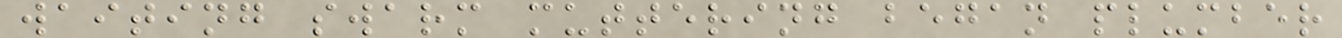waiting swarm muttering began plumber
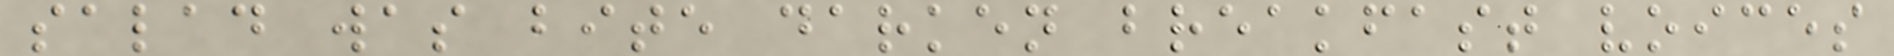salad was bite darken breakfast voices
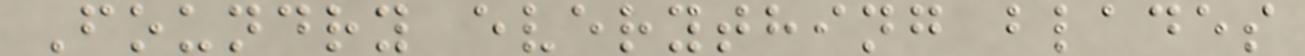Foundry everything blades
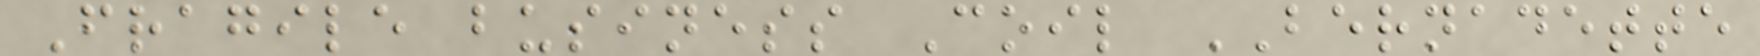Fragile business Coil BERNADETTE
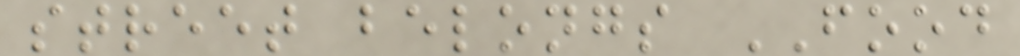street belongs FOOD
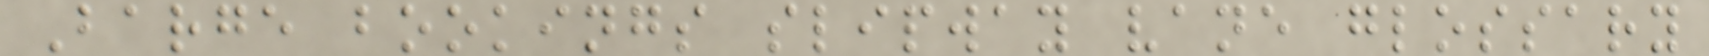Barge bookings slipway vane glossary
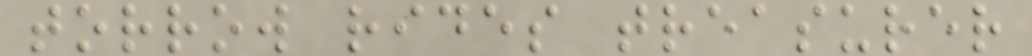torrow rides treasurer
